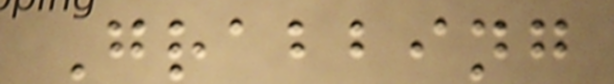Grabbing
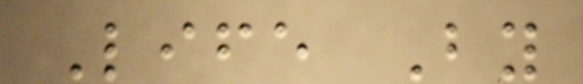Life By
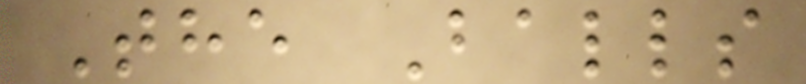The Balls
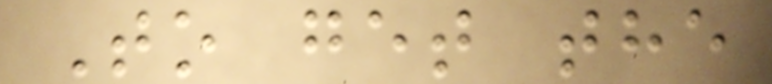To get the
